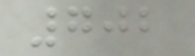702
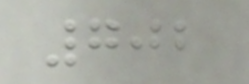702
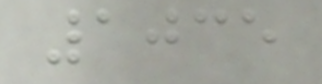1035
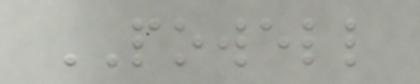POWELL
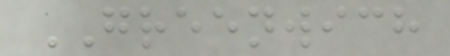GREENWICH
